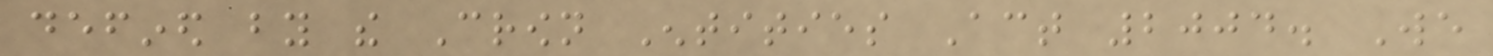defined by the Crown Entities Act 2004. We
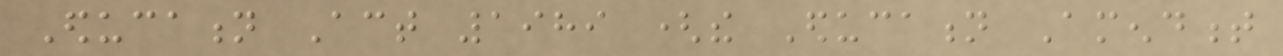Education Act 1989 (the Education Amendment
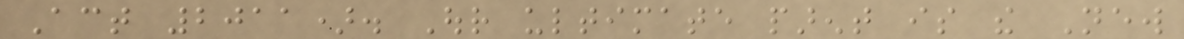Act 2011). Our ultimate parent is the New
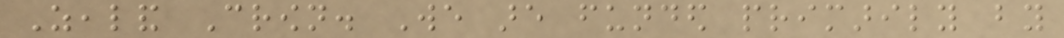Zealand Crown. We are funded primarily by
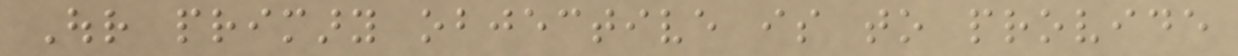Our primary objective is to provide
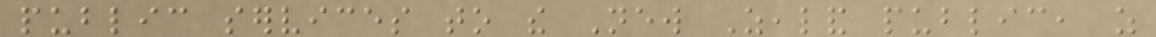public services to the New Zealand public, as
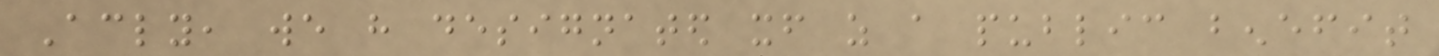Accordingly, we have designated itself as a public benefit
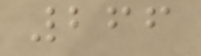266
